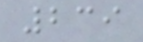239
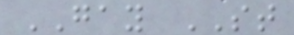GAY ST
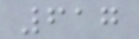617
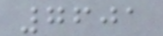7601
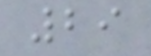29
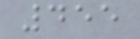455
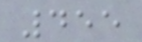455
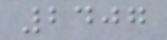2407
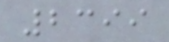2399
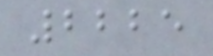2225
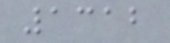1312
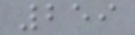259
